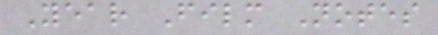Year Film Notes
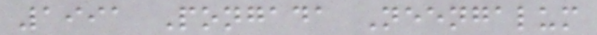1991 Pongada Neengalum
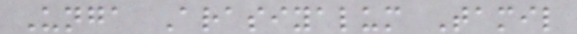Unga Arasiyalum Tamil
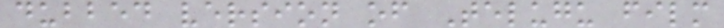dubbed version of Telugu film
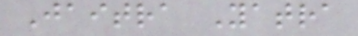Jaitra Yatra
